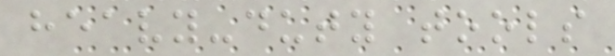heavy-duty tools
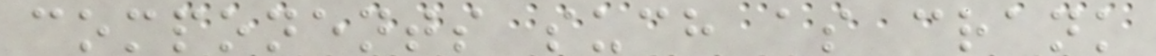components such as crank
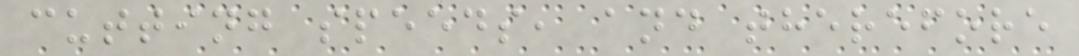cutting speeds, and therefore
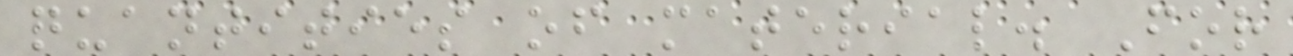quantities of material. For
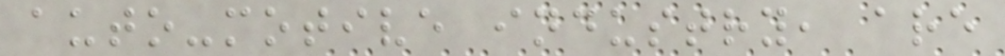auto-motive industry, are
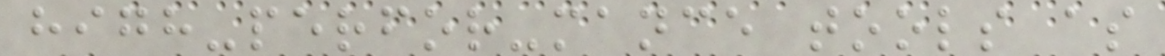high-perfor-mance tools as
